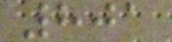801
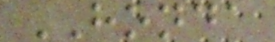HONDA
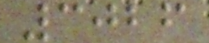3026
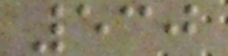530
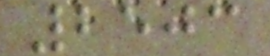2503
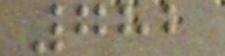782
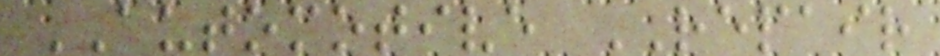AUTOMOTIVE REPAIR
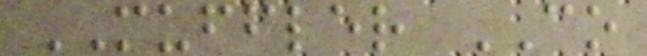MUFFLER CO
